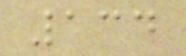134
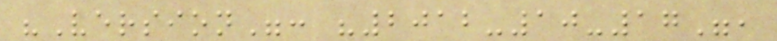"Version": "2012-10-17",
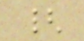{
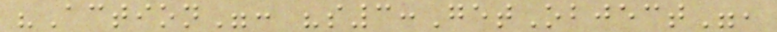"Action": "s3:GetObject",
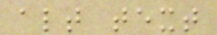alt text
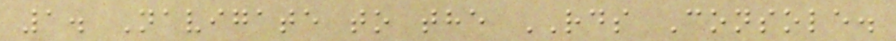1. Navigate to the RDS Console.
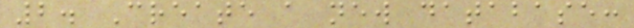2. Create a new database:
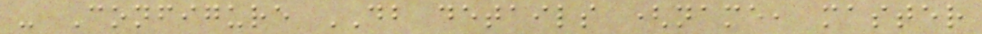- Configure DB details (name, master
